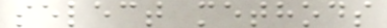select methods
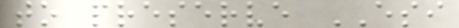to preserve ESI
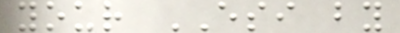your ESI by
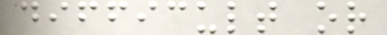difficult or
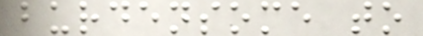burdensome to
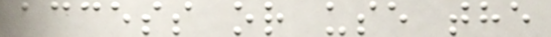access or use the
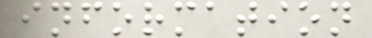information
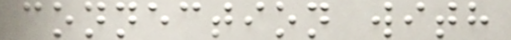connection with
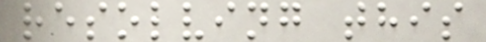resolving this
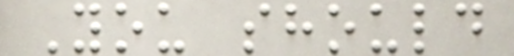You should
